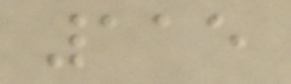115
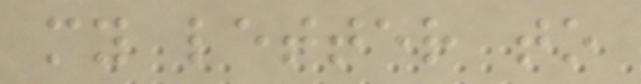my letter to
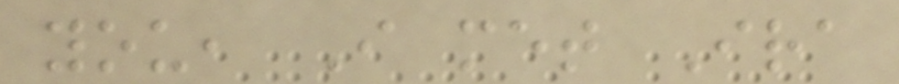you, I met Ira
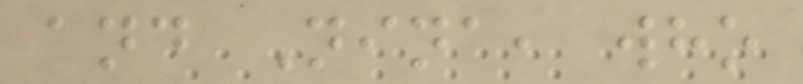and Nina, who
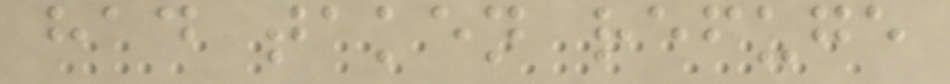had taken refuge
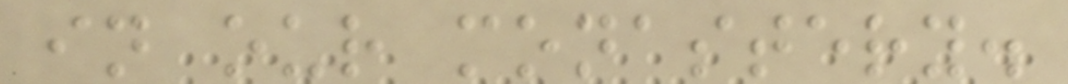in our monastery.
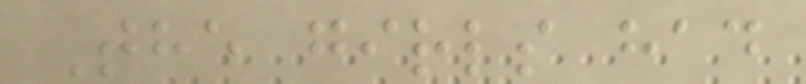The girls had
